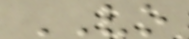VO
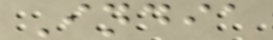India
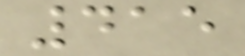415
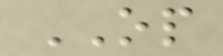OP
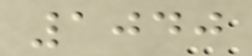1040
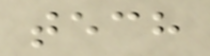tech
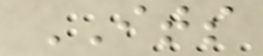ITS
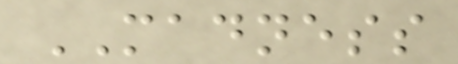MADNESS
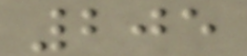205
